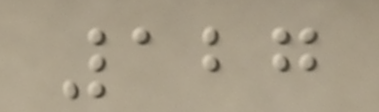127
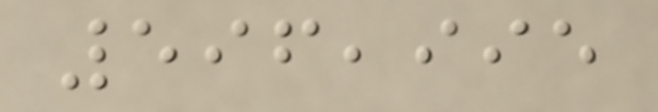596,995
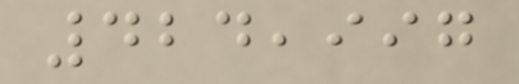424,997
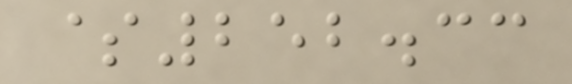$252.33
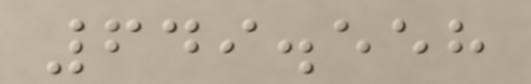649.558
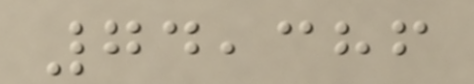74,386
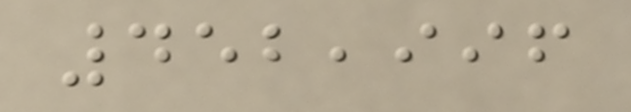452,996
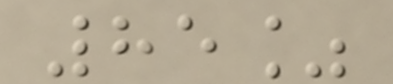85%
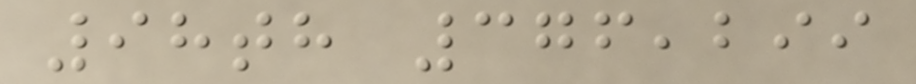98th 376,299
